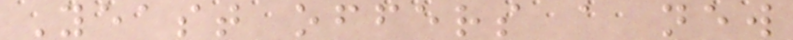Yeast offers a new
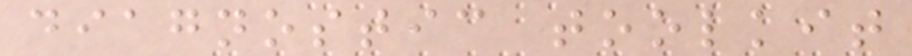diagnostic toolkit
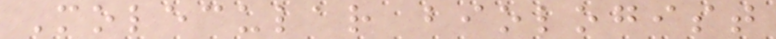Molecular biologist
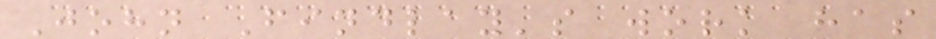John Findlay's work has
